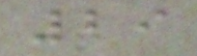29
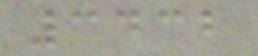3432
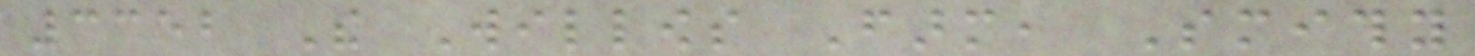3352 The Willows Farm, Smithy
